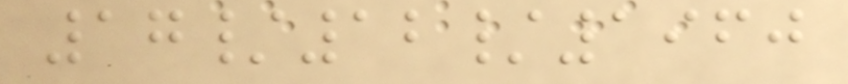17/12/1960
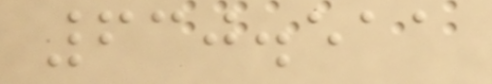630.511
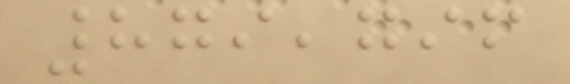879,796
